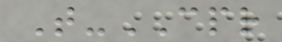T-CPR
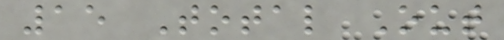15 Total Out
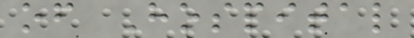of Hospital
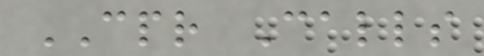CPR Calls
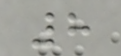8
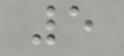5
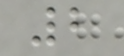2
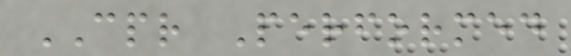CPR Performed
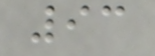93
